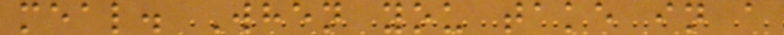meal. When you take in a
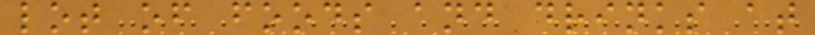lot of foods and drinks at
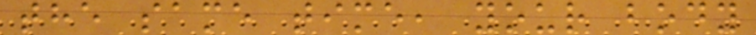the same time, your body
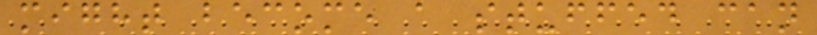might become a stuffed can
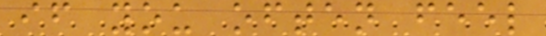if you often feel
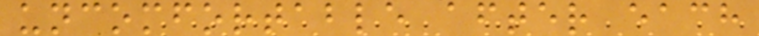uncomfortable after each
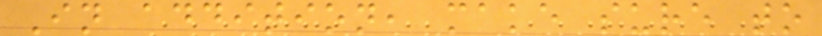In addition, make sure to
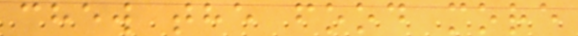chew the food more
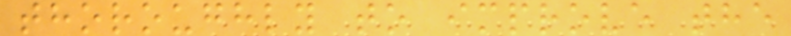thoroughly to improve the
